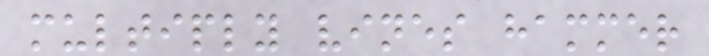multiply vines hammer
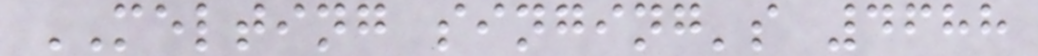MELTING singing's 4688
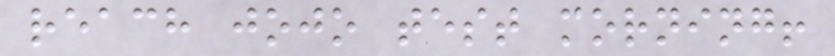reach jojo test morning!
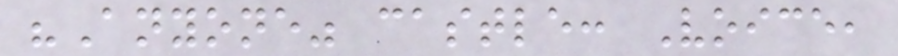"Anyone" castle: Voice,
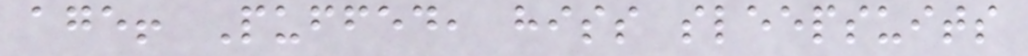age! Puffed, hiss sleepsuits
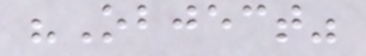"Object"
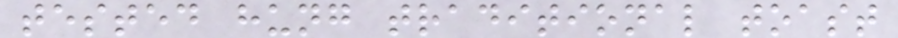tested hung traditional toast
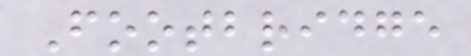Footbridge
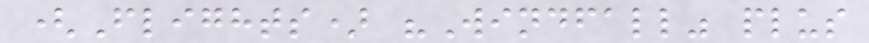(Flights) "Windfall" plus
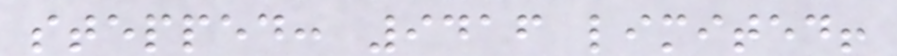stepped: 9416 limited!
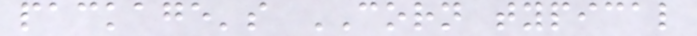package's CORN typical
